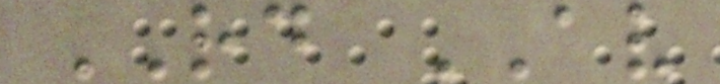RD AV
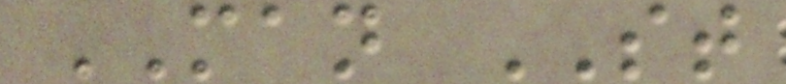MAN ST
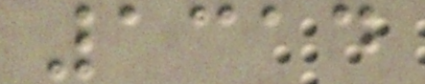1314
